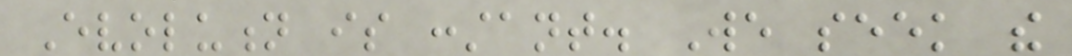Evolution is constant. We seek the
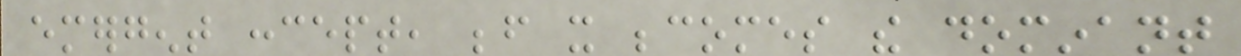emergent concept, before it becomes the dominant
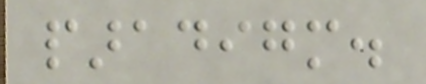paradigm.
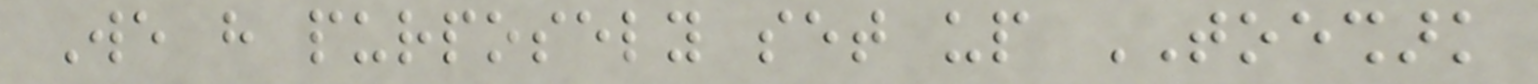We have purposely set up TOESHARK
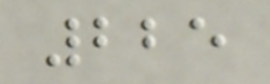225
